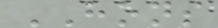HONS
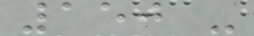150 -
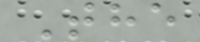The
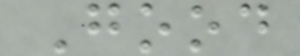Good
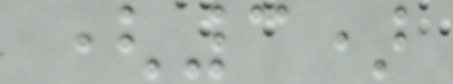(3)
